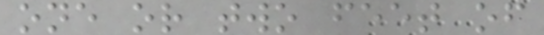one or two feet of
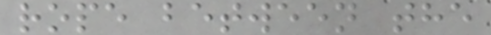rope between the
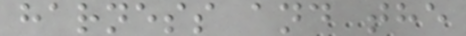harness and the
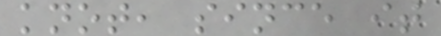knot, since it
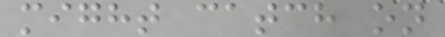might catch on
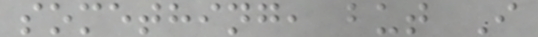something, but I
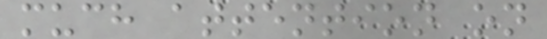much attention on
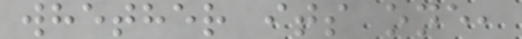whether its one,
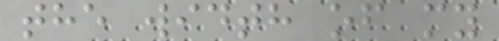the width of my
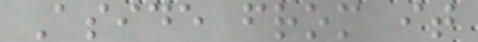Aside from it
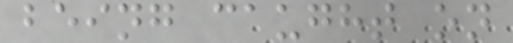being caught on
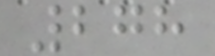278
